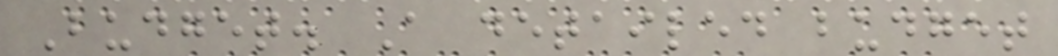Budget. A detailed budget
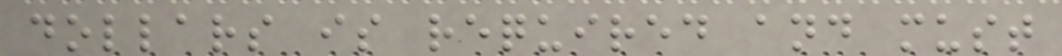dollars is required and must
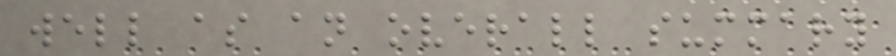well as an overall summary
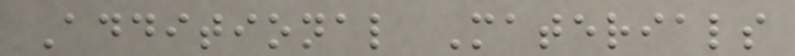Additional Materials
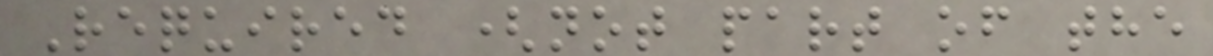Required (not part of the
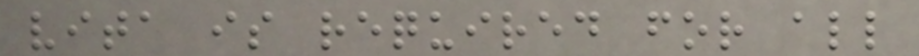vita is required for all
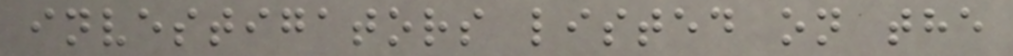investigators listed on the
